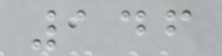146
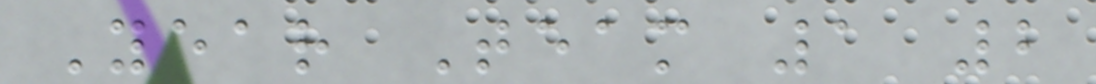Year Team 1 2
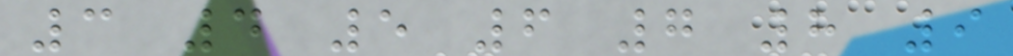3 4 5 6 7 8 9
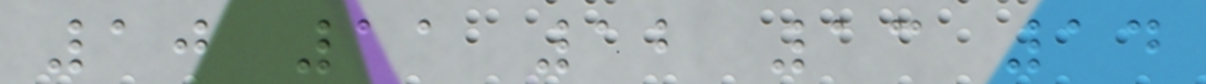10 11 12 13 14
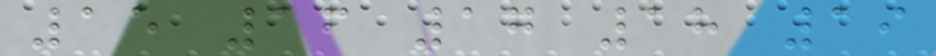15 16 17 18 19
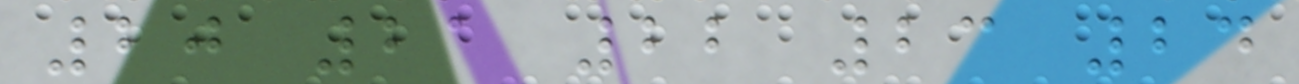20 21 22 23 24
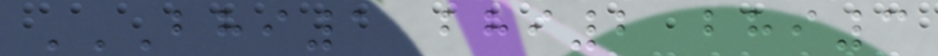BHI1 BHI2 BHI3
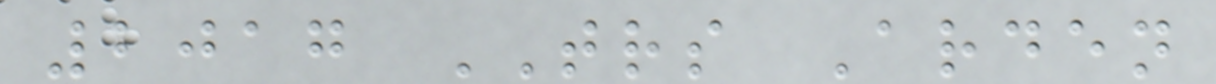2017 TRS Arden
